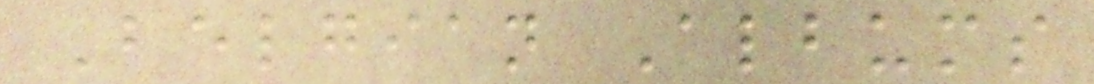Belgian Albums
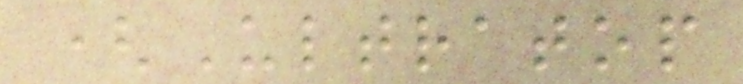(Ultratop
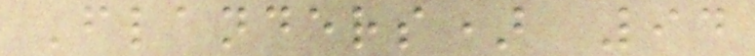Flanders) 94
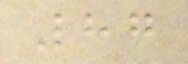87
